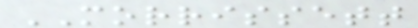MORRISSETT
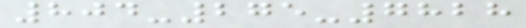804-275-7828
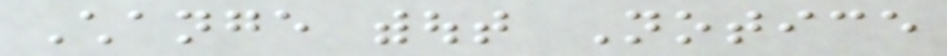Change without Notice
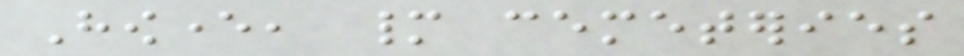However, many cemeteries
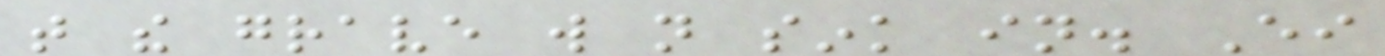that the grave will not sink in. Either
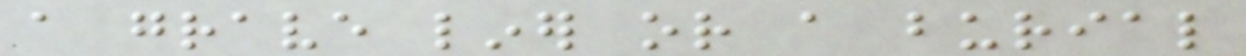a grave liner or a burial
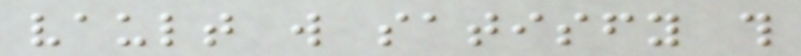vault will satisfy this
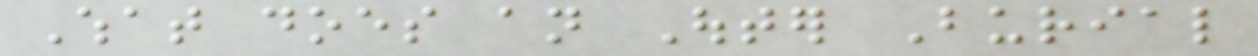What does an Outer Burial
